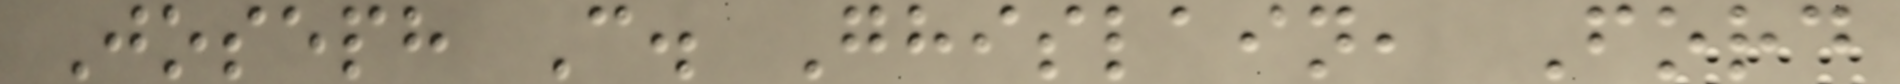Joseph C. Ghislain, Ford
